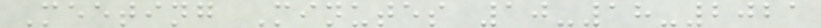Meeting Minutes 10-18-2021
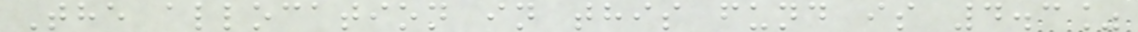The allocation in this fund is 4.3%
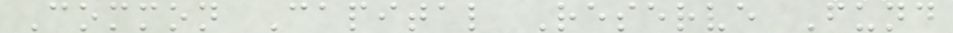Common Capital Reserve Fund
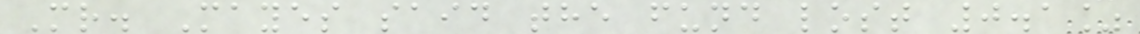Mr. Mayes said the fund lost 0.1%
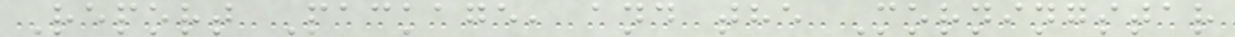Report Package, and the Morningstar
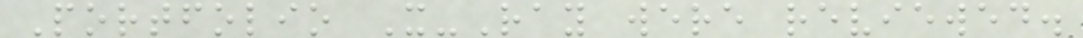Portfolio X-Ray were reviewed.
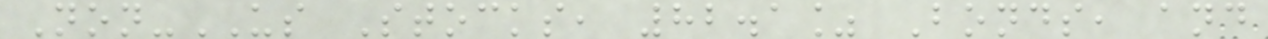Non-US Stocks, 82.1% Bonds, and
